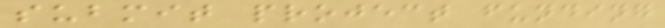submit project funding
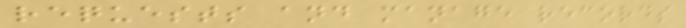requests and manage records
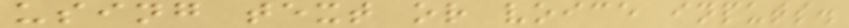using text or voice inputs.
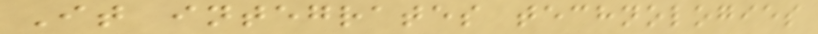It integrates technologies
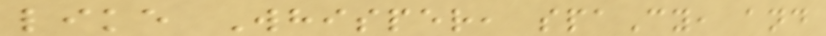like Whisper, spaCy, and
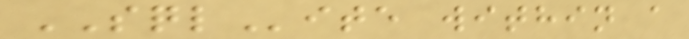SQLite within a
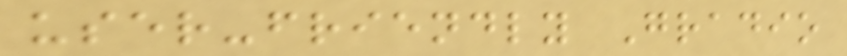user-friendly Gradio
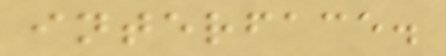interface.
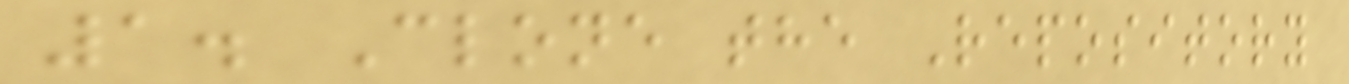1. Clone the Repository
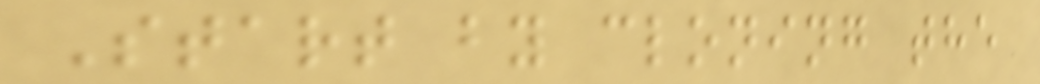Start by cloning the
